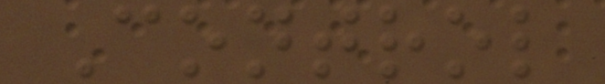Control
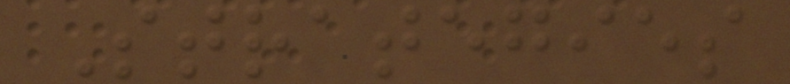Strategies
